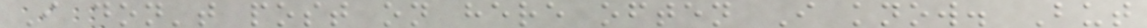I don't post on here often I know. But
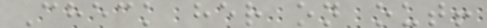Check her on out!
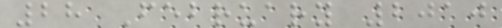28 February 2010
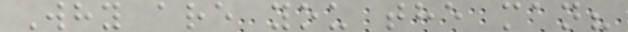Why are you the man?
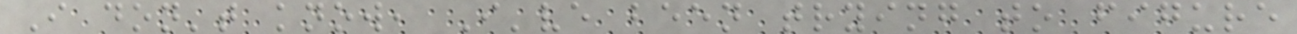I don't know, I've been trying to figure
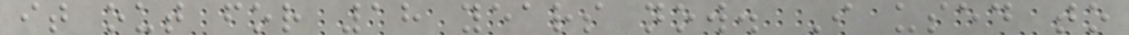it out for 18 years now. I used to
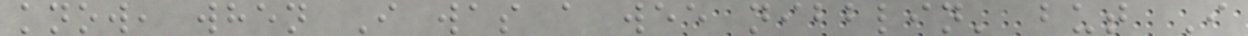know, when I was a wee nibblin' but I
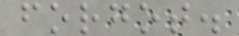forgot.
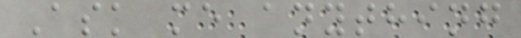Ask me anything
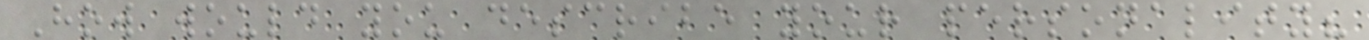How would you describe your personality?
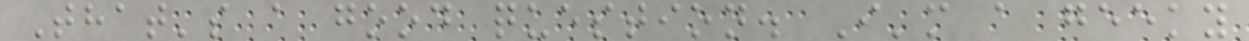That's a good question. I'm a geeky
